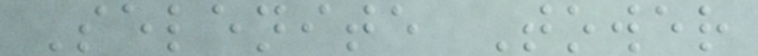Selenite Tower
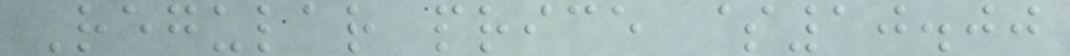Regular price $10.00
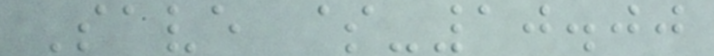Save $-10.00
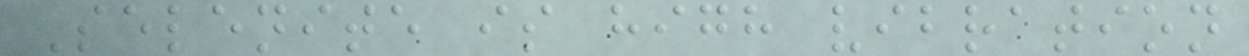Selenite is high vibration
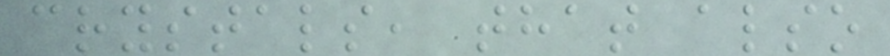crystals, that also
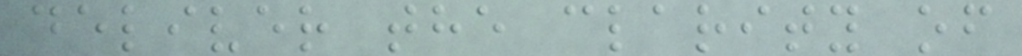deliver the clarity of
